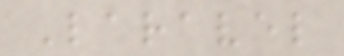Laravel
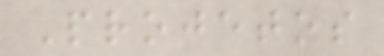Projetos
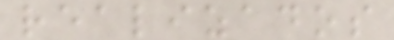realizados
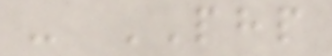- PHP
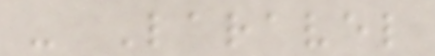- Laravel
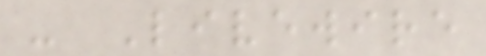- Livewire
